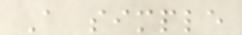A simple
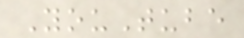YouTube
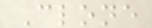Clone
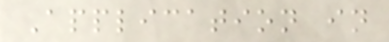Application in
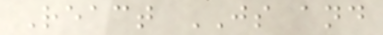React JS and
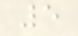5
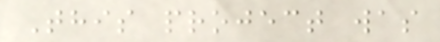This project was
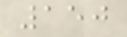150
